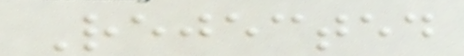Rejected
